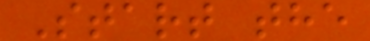Start the
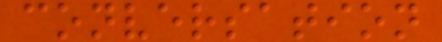conversation
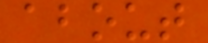about
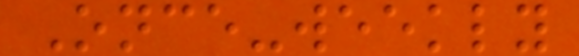Once-weekly
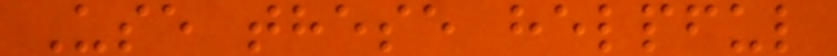Use these helpful
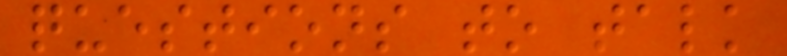questions to talk
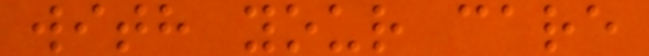with your care
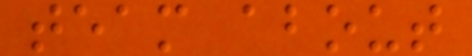team about
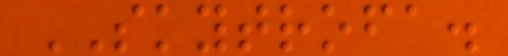SKYTROFA.
